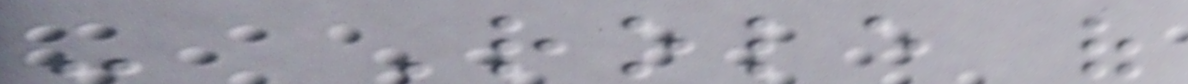- Role of
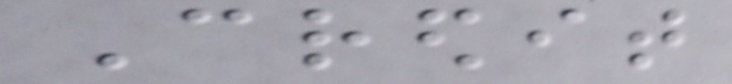Credit
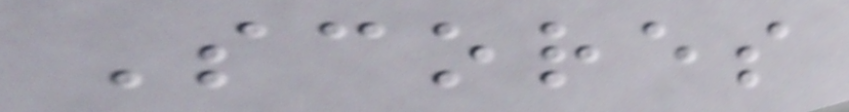Scores
